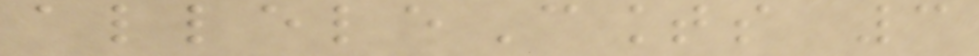alleleCounts 3
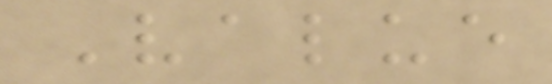Value
